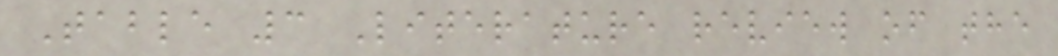Table 3 Literature review of the
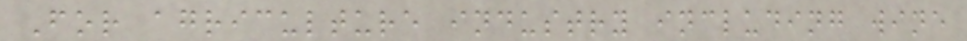For agriculture industry including wine
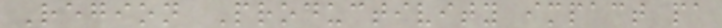Region Productivity impact pa
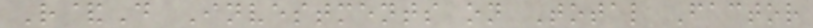R&D Investments on Total Factor
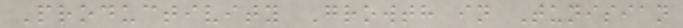Productivity Growth in Tunisian
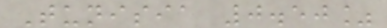Tunisia 0.50%
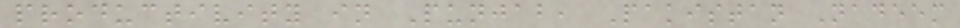productivity in Punjab, Pakistan Nadeem
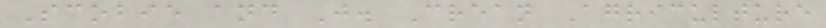Scobie and J. Crean Agriculture
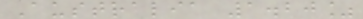Australia 1.20%
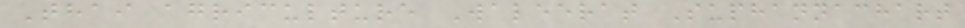Thai agriculture Waleerat Suphannachart
